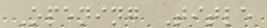Opening Title
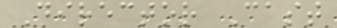Director Cast
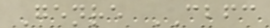Genre CBFC
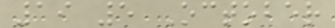19 5 October
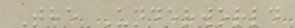The Underworld
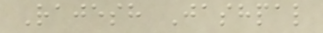Rajesh Jashpal
